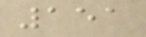151
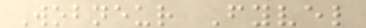Wobneur Fyvel
